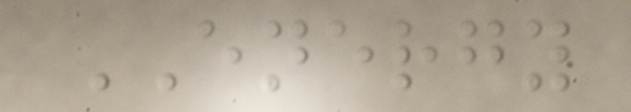ENERGY
